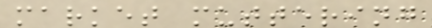market muttering
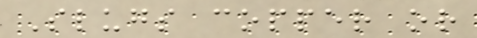Slugs copper or
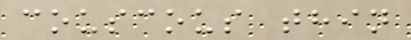couscous thin
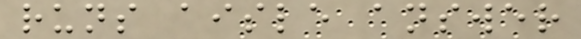runs aisle answer
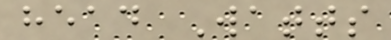head Watts
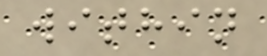within
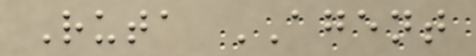Ruta AGENT
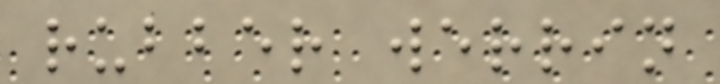rubber werrin
